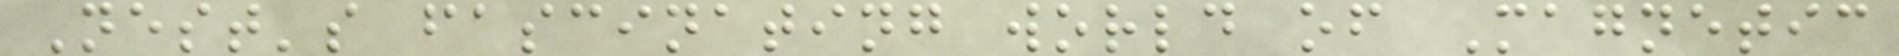Nest's fascinating world of Magnetic
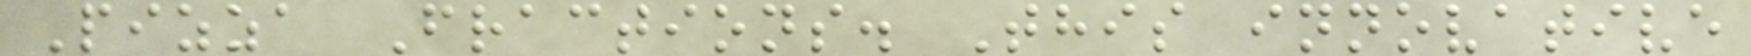Pizza Fractions. This innovative
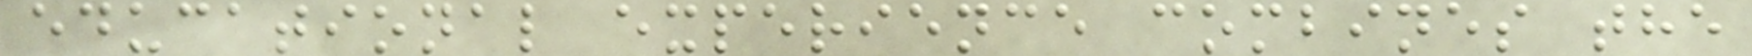educational experience combines the
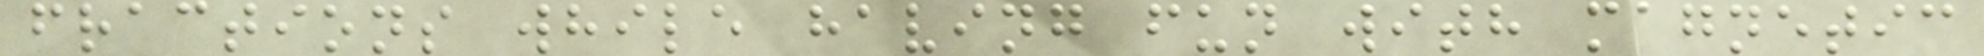fractions while having fun with magnetic
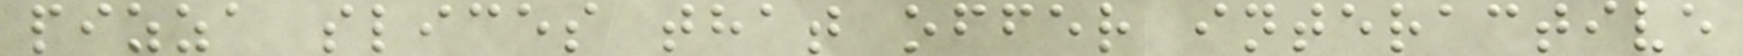pizza slices that offer interactive
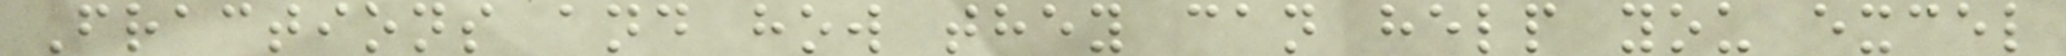Fractions and how they can help you excel
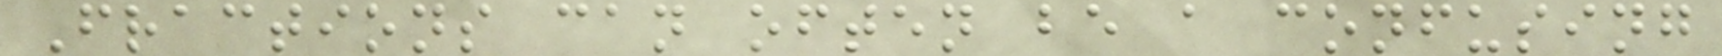Fractions can often be a confusing
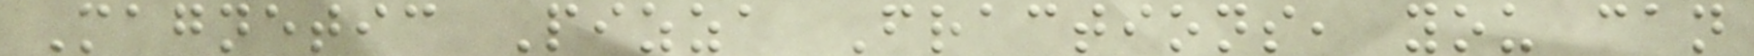Magnetic Pizza Fractions, you can
